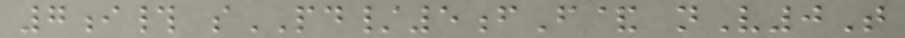7i# sPD/5fF& nV0T
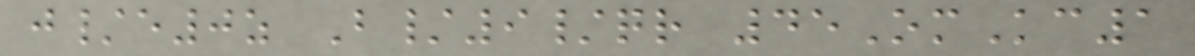j/e0z B/9/qr 45OmKc1
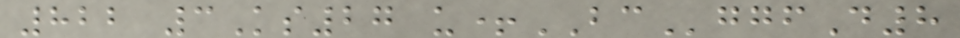822 3Ks27 u+BCggfD8
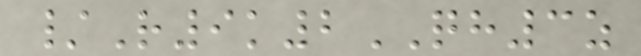/R9k2QH3z
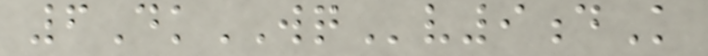6DkWQv9dK
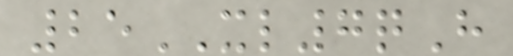25XL7qH
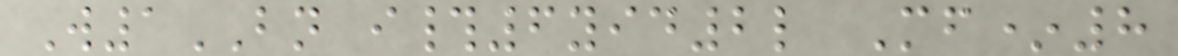W1BN i#6yid2l Mf*8
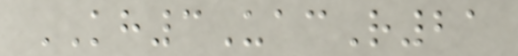KH3UacR21
